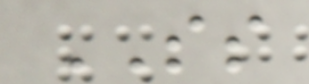SS
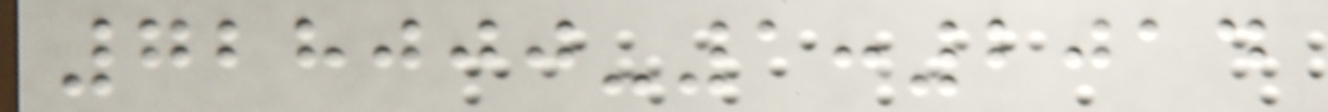728000-1:2014
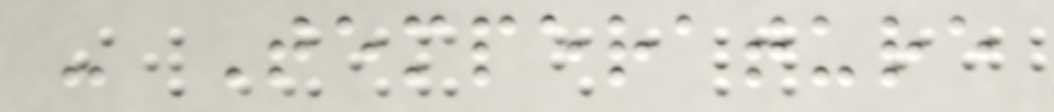- Temperature
